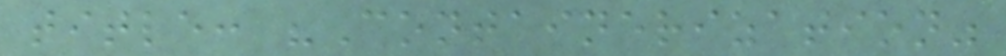title: "Containerization"
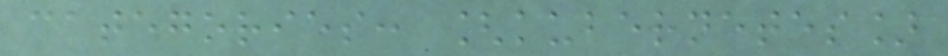categories: [kubernetes]
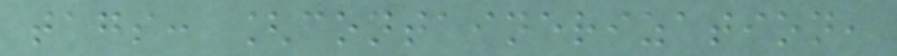tags: [containerization,
